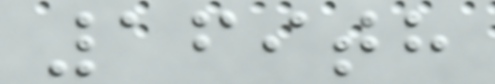169th
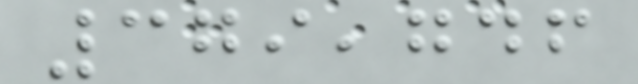379,746
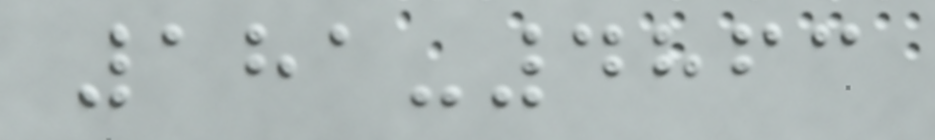181-4863
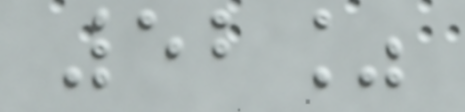52%
